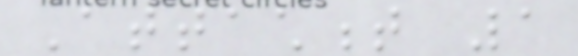Attachment 1
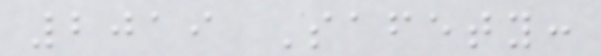2019 Safety:
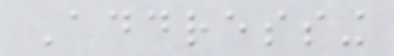Addressing
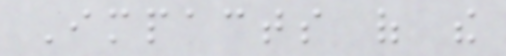Impacts of the
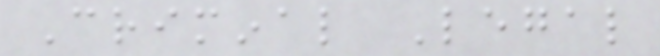Criminal Legal
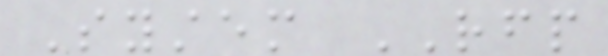System RFP
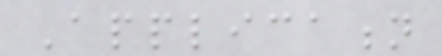Application
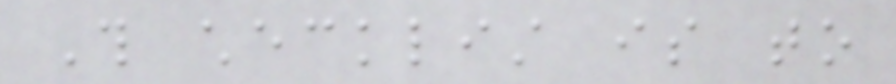This checklist is to
